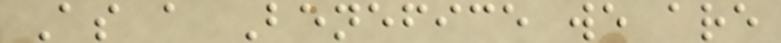As a Benefice we are
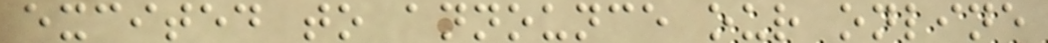excited to announce our online
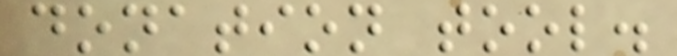donation tool.
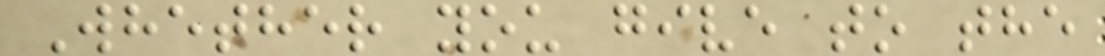Whether you give to the
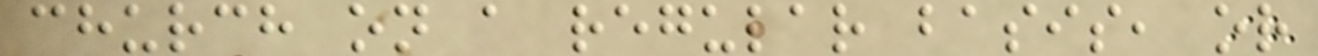church on a regular basis, or
